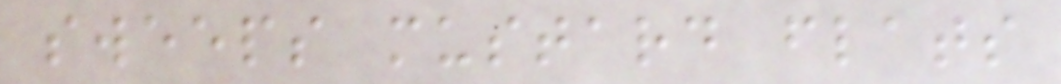sweeps mustard flats
